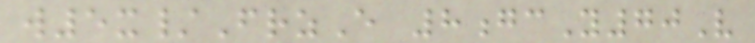w5x/FrzE 8gcY70V
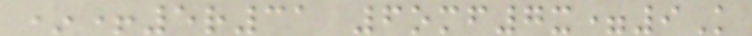*+5r31 6omf7x=9K
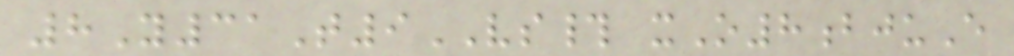8Y31T9VS# xO8bjuE
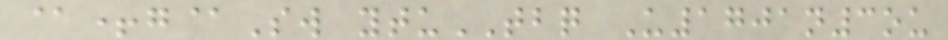@+g@Sw ytuTBQ U1701n3ou
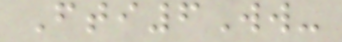Fti6Ww-
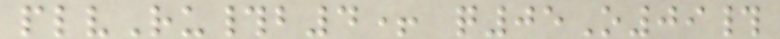plvRu#b4+ q05O09#
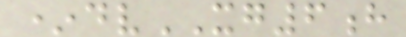*dvXG6h
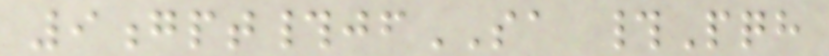9gpt#jfSA #Pqh
